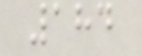184
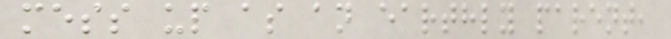mess up as an earthly parent,
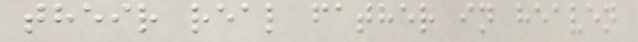their real father in heaven
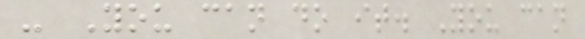- You can do it. You can
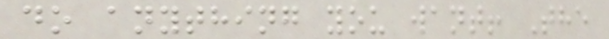do anything you want! The
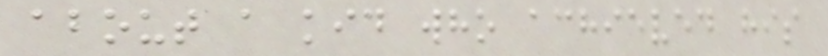about a kid who achieved his
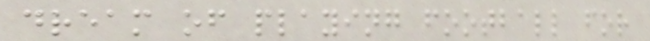dream of playing football for
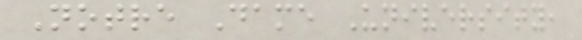Notre Dame University,
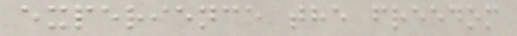experience the freedom
